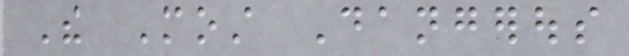The Most Dangerous
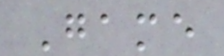Game
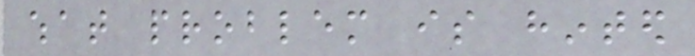what problem is hinted
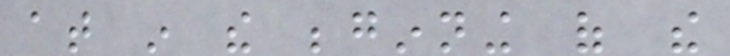at in the beginning of the
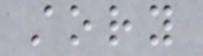story
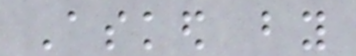Asked by
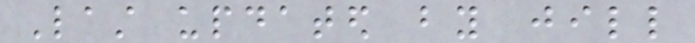Last updated by jill
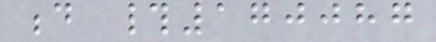d #170087
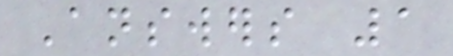Answers 1
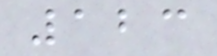123
